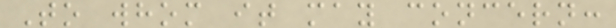To whom it may concern:
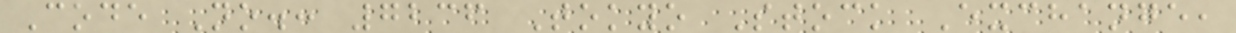Code No.: 7236 Tokyo Stock Exchange,
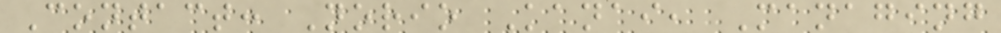Contact: Norio Kanai, Managing
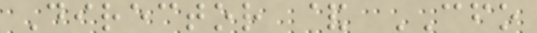Director & CFO
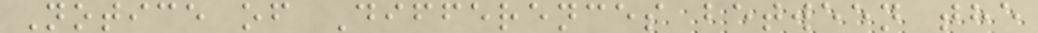Notice of Differences between the
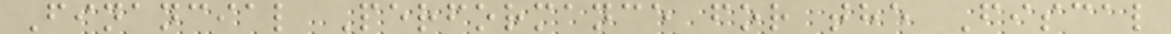Financial Performance for the Fiscal
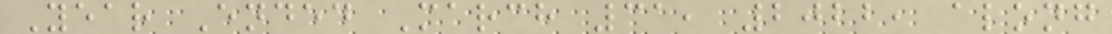Year Ended March 31, 2022, along
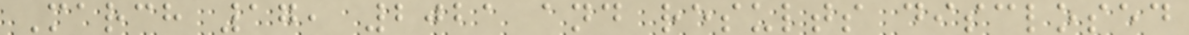March 17, 2021 and results disclosed
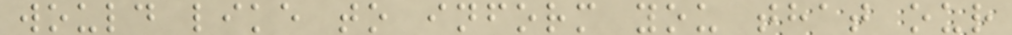would like to inform you that our
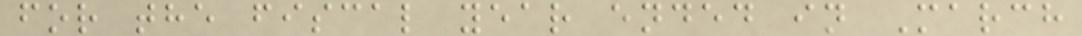for the fiscal year ended in March
